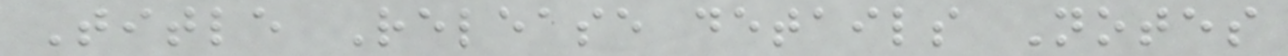Title Release details Notes
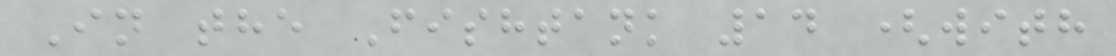In the Fishtank 14 (with
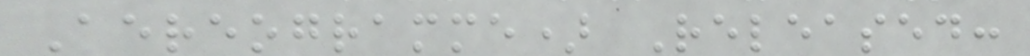Aereogramme) Released:
